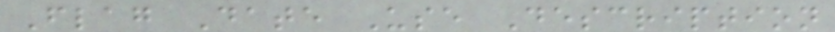Flag Date Use Description
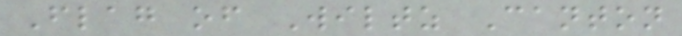Flag of Wiltz Canton
